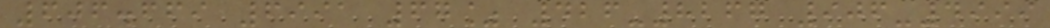606.669 6991 67% 426-8267 906-4999
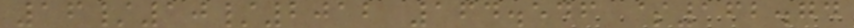16/10/2012 164.546 $162.74
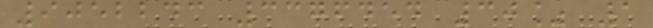9052243 3376454 30% 1
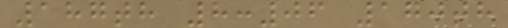187th 8:06 170th
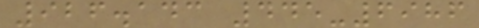926.143 445-6986
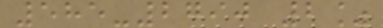585-2790 2%
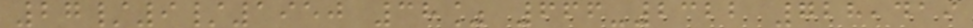27/9/1950 38% 666-2322 728,419
